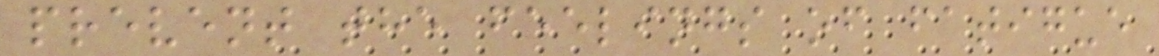prevent the feelings of fatigue
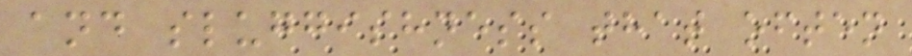and sluggishness that often
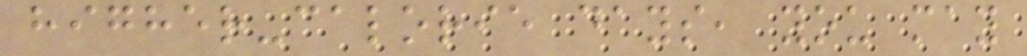higher-calorie days, you may
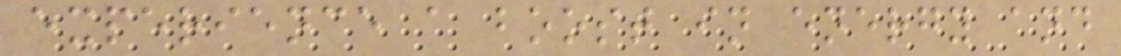experience a boost in energy and
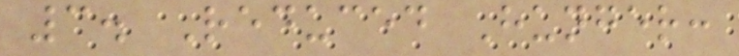3. Reduced Hunger:
